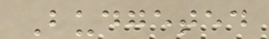Budgeted
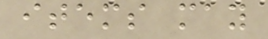items may
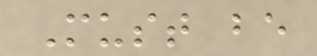Must be
